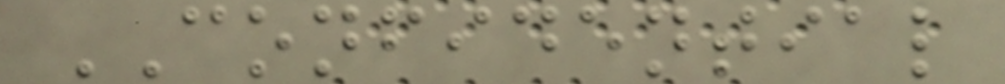CONFIDENTIAL
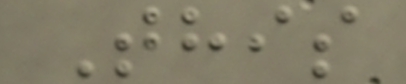This
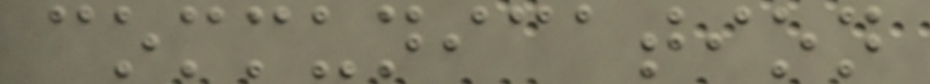communication
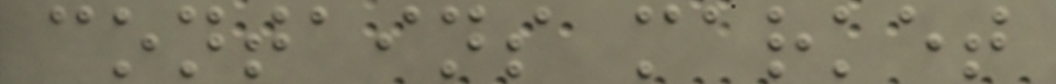contains market
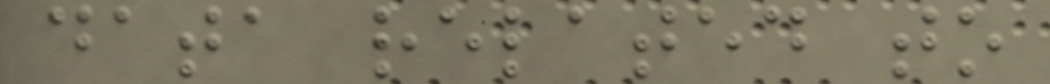data related to
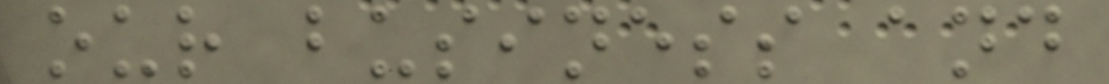our business and
